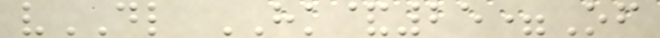vDL HK&25=Of
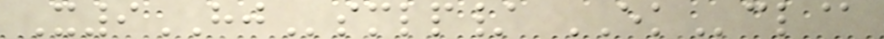X9HJsmlp/ EKcl@
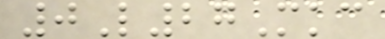0L27Mkc
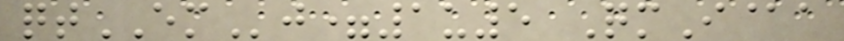qtEMj=1u5 QmI@a
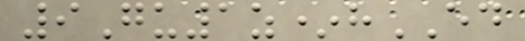9Gu1z*hED
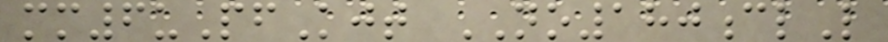mm6uPfKjt NO180clL
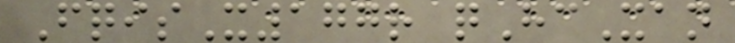FqisX177r qHcXan
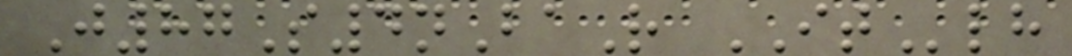J87S4nBaR ITlh
